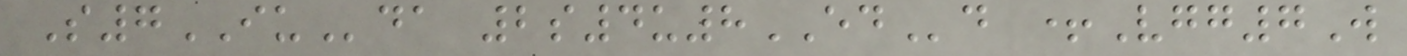S7IUda 2s4u8EDd +Vgg7W
